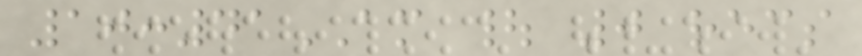10:41AM | 0 recs
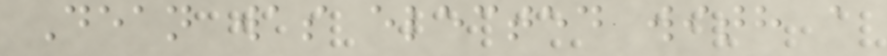Dean was elected with a
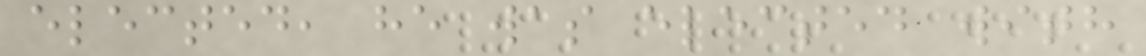elected, he was elected with
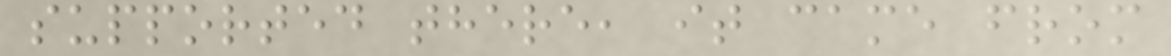supported there, it came from
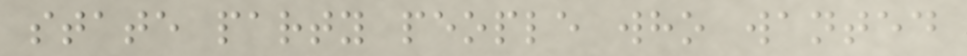state party people who wanted
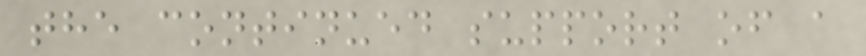the continued support of a
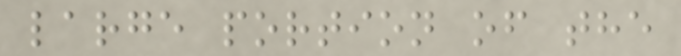large portion of the
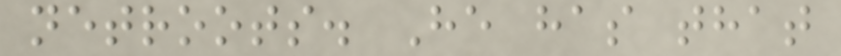netroots. He has that
